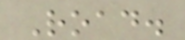Road.
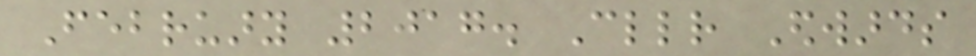February 2017. Cllr Edwards
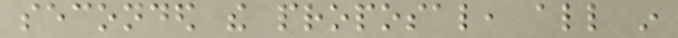seconded the proposal, all in
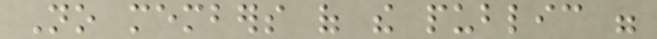No members of the public were
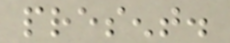present.
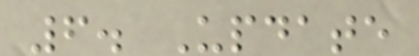6. Update
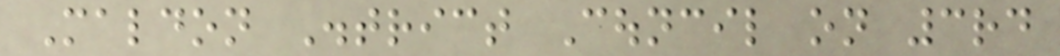Maldon District Council on 3rd
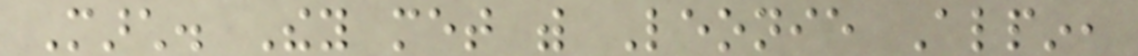March. They met with Leonie Alpin,
